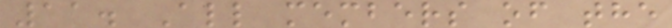11. All members of the
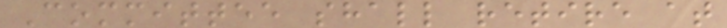Committee shall retire at
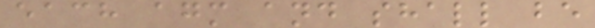each agm and shall be
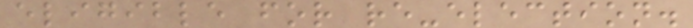eligible for re-election.
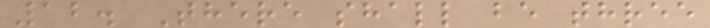12. There shall be three
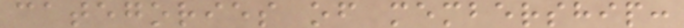categories of membership:
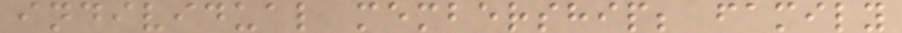individual membership; family
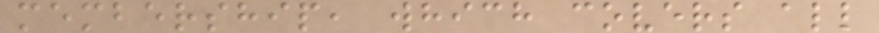membership, which covers all
